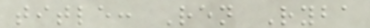title: Ren Ryba
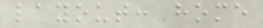layout: home
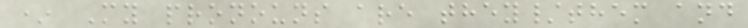* My pronouns are they/them and
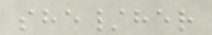she/her
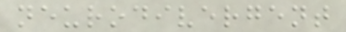neurodivergent
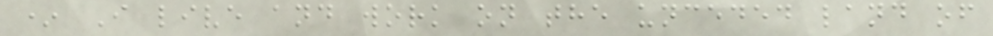* I live and work on the unceded land of
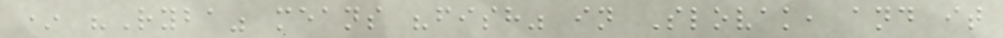* "Ryba" means "fish" in Slovak, and it
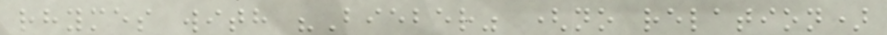rhymes with "Bieber" (no relation)
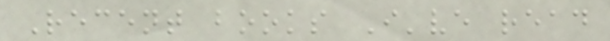Recent books I've read
